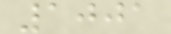1001
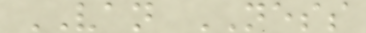VAN NESS
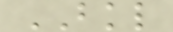BKL
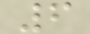6
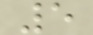5
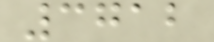3712
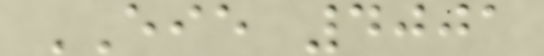EIE 4001
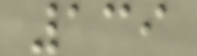139
